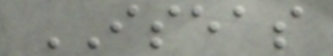ISEAS
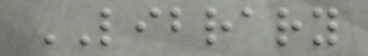LIBRARY
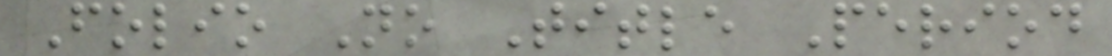Folio No Title Period
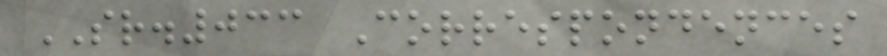SR.033 Correspondences
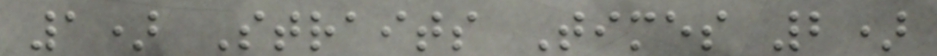1) Straits Times 2)
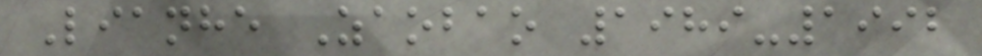Lianhe Zaobao 1989-1992
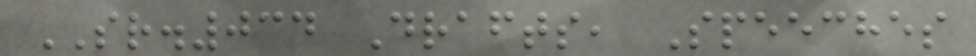SR.034 Drafts, Speeches
